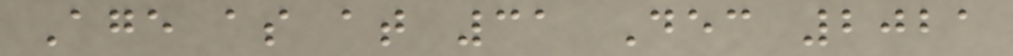Age as at 31 Dec 2021
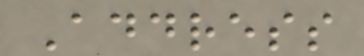Address
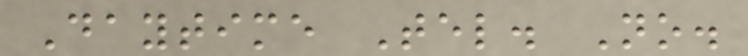Daytime Tel. No.
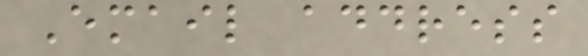Email address
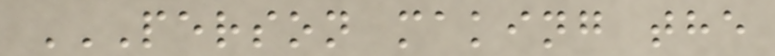PERSON MAKING THE
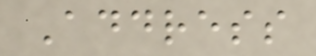Address
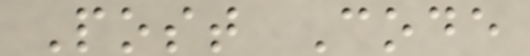Post Code
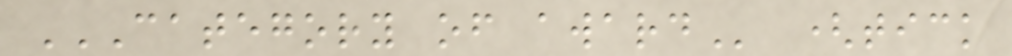CATEGORY OF AWARD (tick
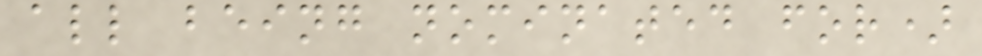all being nominated for)
